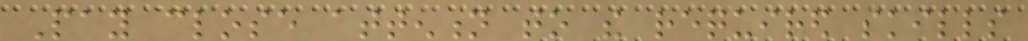Pay close attention to the required skills
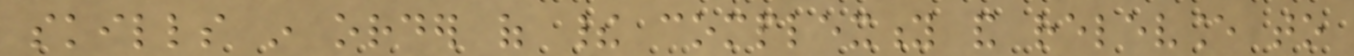skills in order of their complexity and relevance to
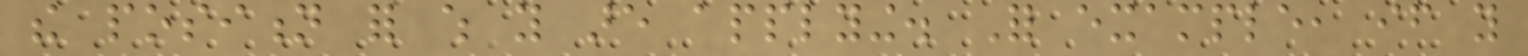the position for which you are applying. For example, if you
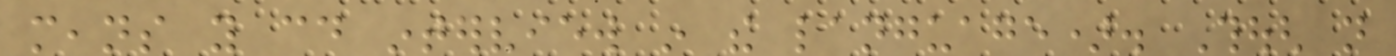means you could interview in the language). Though not
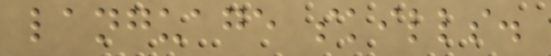language skills.
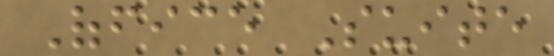Office Suite
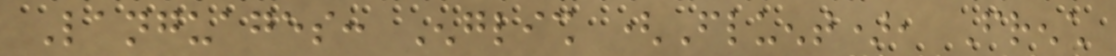Languages: English (Fluent), French
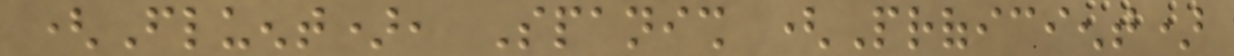(Fluent), Spanish (Proficient)
